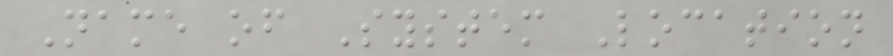Name of System Location
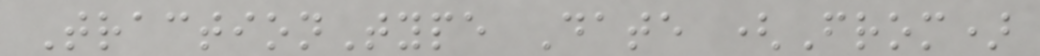TractionType Date (From)
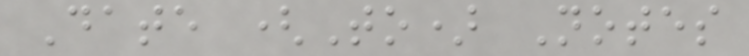Date (To) Notes
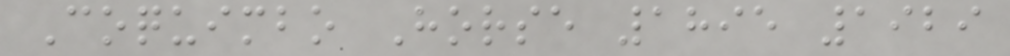Coquimbo Horse 1895 1929
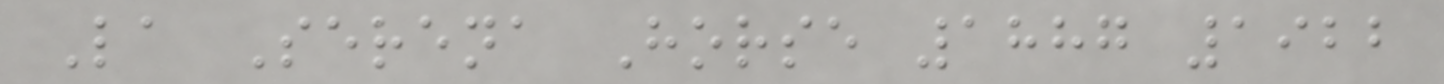La Serena Horse 1887 1922
